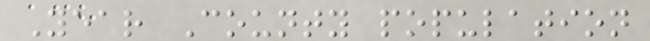Year County population
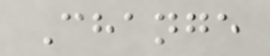Change
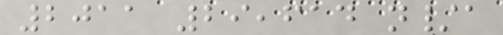2011 29,614 n/a
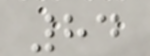84
